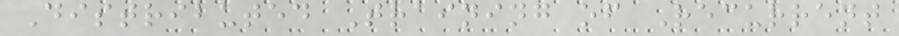Distributed Training of Recurrent
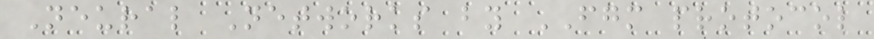Neural Networks by FGM protocol
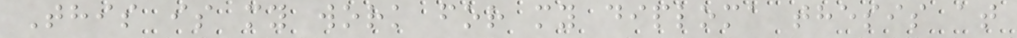This is my work for my diploma thesis at
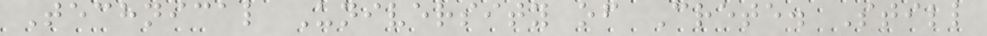Technical University of Crete. Still
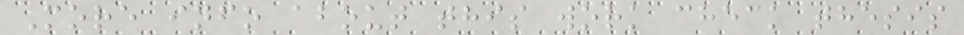More info about this work check thesis
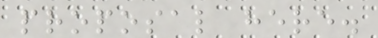proposal here.
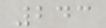243
